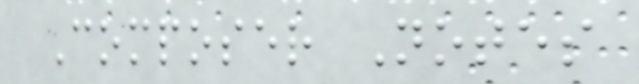Composer Notes
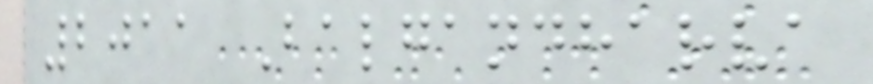2011 Balgandharva
